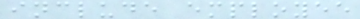include employee
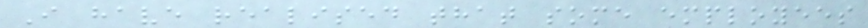I have realised that some employees
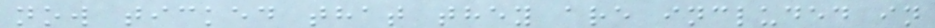now ticked that they are included in
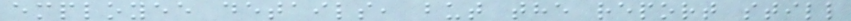employee details, but the report still
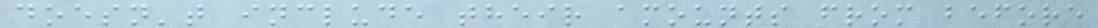doesn't include their amounts from before
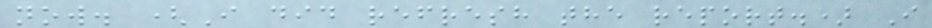now. (I did refresh the report.) I
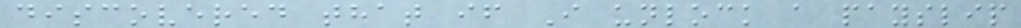discovered that if I unlock a payslip
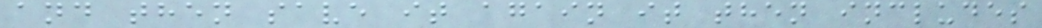and then save it again it then includes
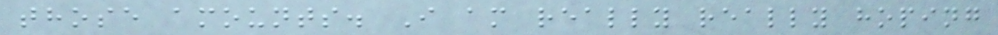those amounts. I am really really hoping
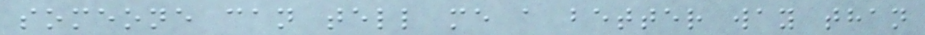someone can tell me a better way than
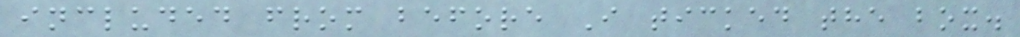included from before I ticked the box.
